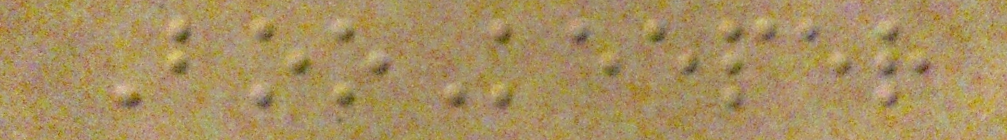BooKeeper
